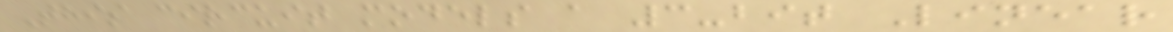This circuit models a 3-bit Linear
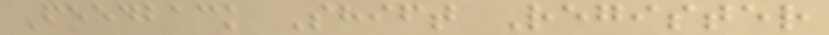Feedback Shift Register
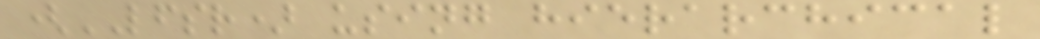(LFSR) using hierarchical
